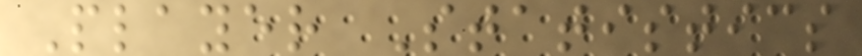Player Statistics
